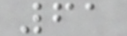61
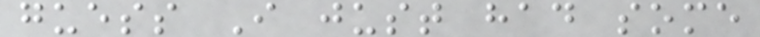guess I just had some
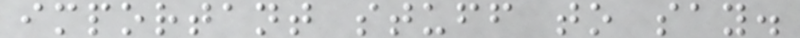important stuff to say.
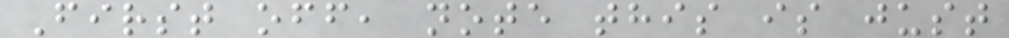First off, note this is just
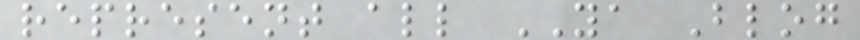represent all YA Blog
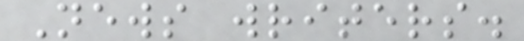News writers.
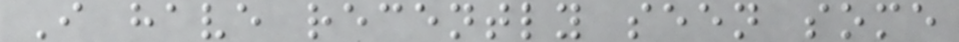I have recently seen some
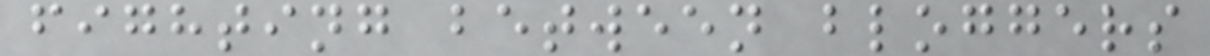fighting between bloggers
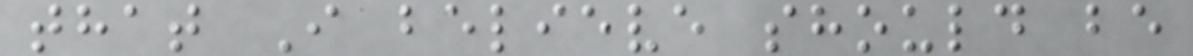that I believe should be
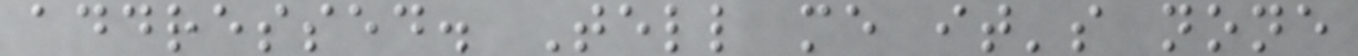addressed. Tell me it's none
